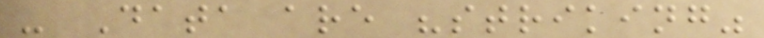- Data are "striking"
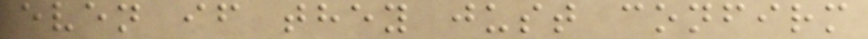even if they just confirm
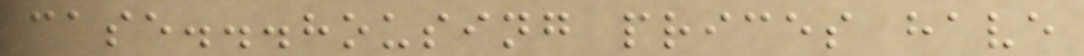case...housing prices have
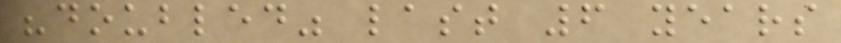"doubled" last 6 years
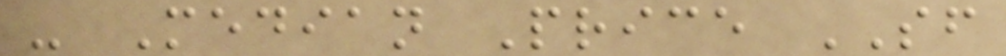- Median Price SF
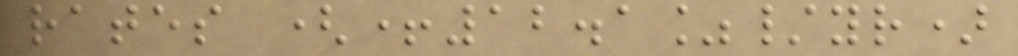rates (+12.1%/yr)
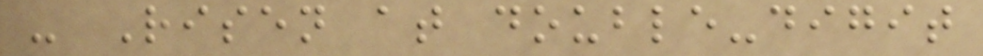- Risen at double-digit
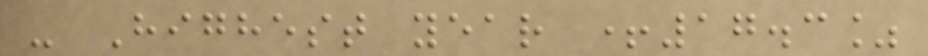- Highest year +17.3%
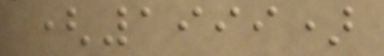(1999)
